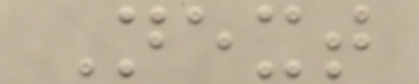Next
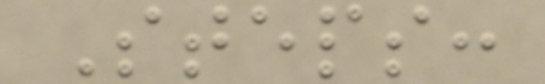Steps:
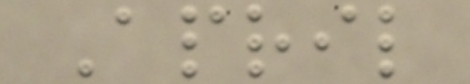April
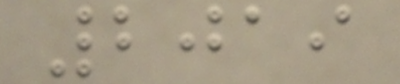2019
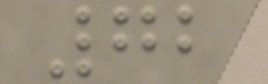72
